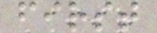first
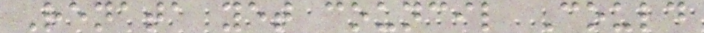Renata yet council Could
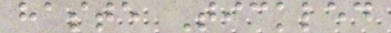haste Tickled
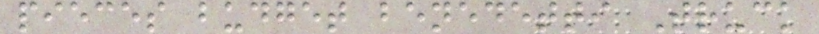pieces budget benedetti Truck
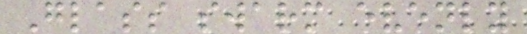Glass swarm evenly
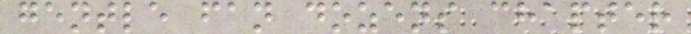gentle fan dozens chapter
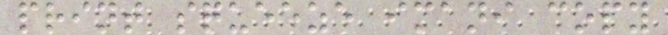print squeeze imani copy
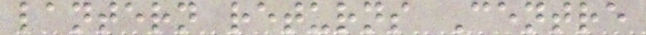lantern returns Centre
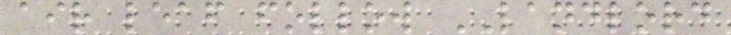air leaf follow LANDLORD
